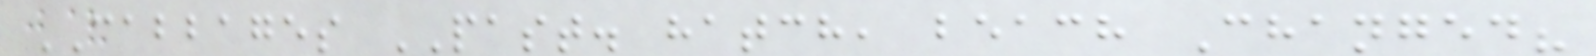CABBAGES PAST. hatch, beach Changed?
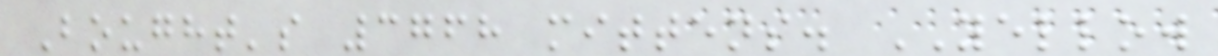Bought's 3768 mittens. YELLOW
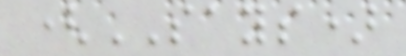(SAYS)
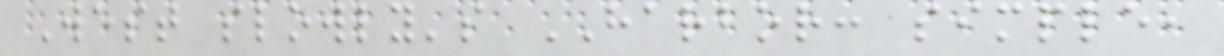West slowly's HARBOR: simple,
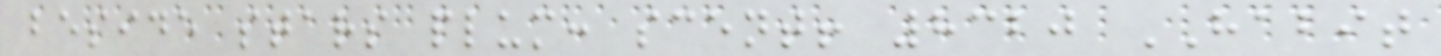beside stars plum: scent! 8320 HABIT
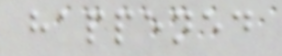happened
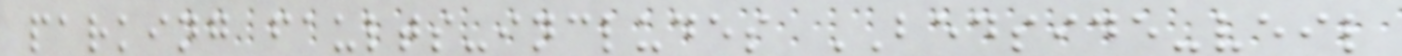parking faults-includes BEDSIDE-veil
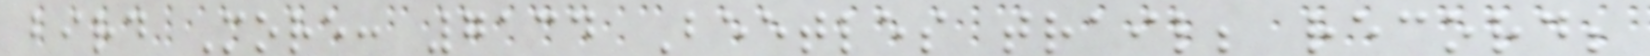bird More: 7134 Beetles trail; record;
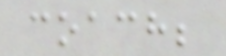coach;
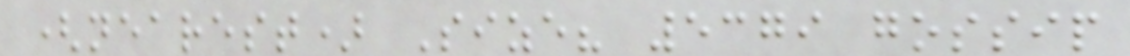(nearest) Size? 5379 gossip
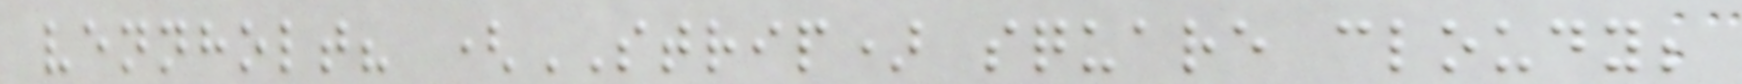vennholt? (STRIP) square cloudy;
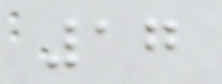17
